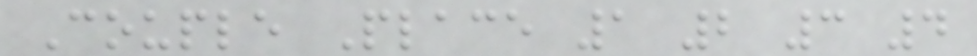Couple Place 1 2 3 4
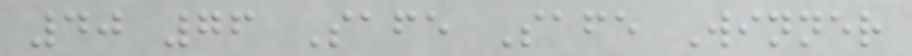40 76 Safe Safe Winner
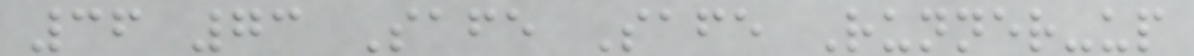36 73 Safe Safe Runner-up
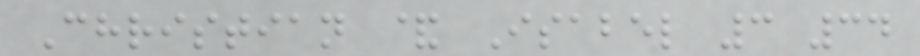Christian & Isabel 3 34
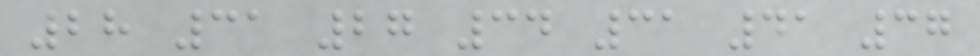28 31 27 34 31 41 37
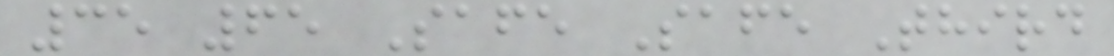35 65 Safe Safe Third
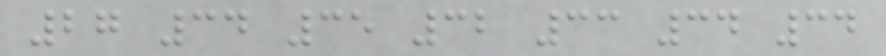27 34 35 32 33 34 34
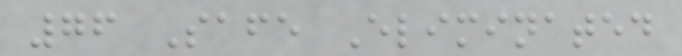76 Safe Eliminated
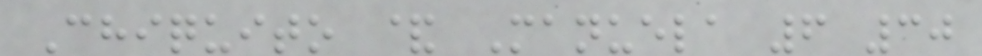Chiquito & Manuela 6 30
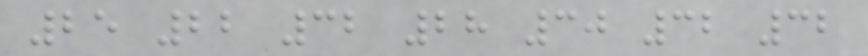25 22 32 28 30 32 32
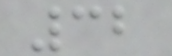32
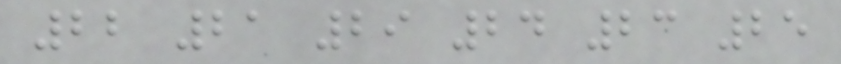22 21 29 24 23 25
